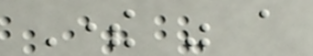There was a
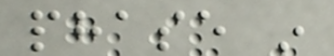phase in
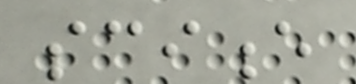science
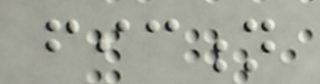fiction
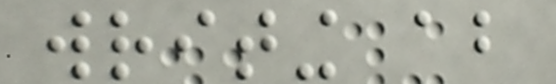writing about
